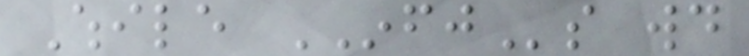While INFJs would
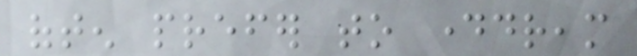often prefer to daydream
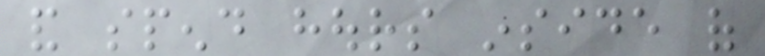and spend hours inside of
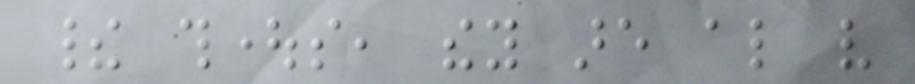their thoughts, they are also very
